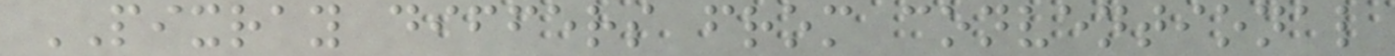PIXRAY differs from conventional
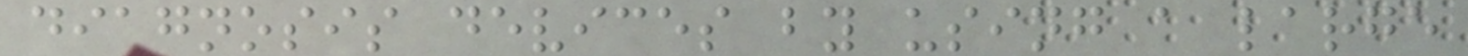diagnosis devices by using a large
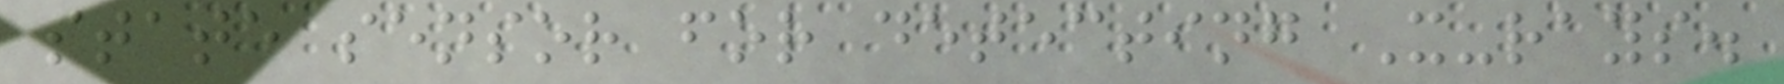state sensor for detecting X-rays.
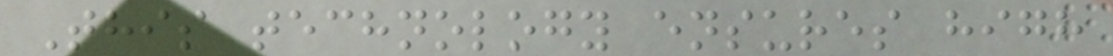This technology ensures high
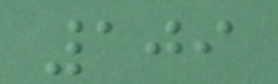109
